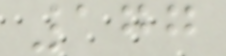177
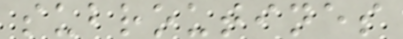subroutines
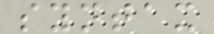syntax
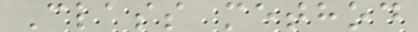Class method
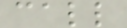call
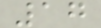17
